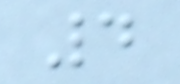4
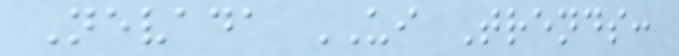Nevada UI Trends:
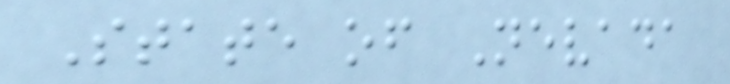State of Nevada
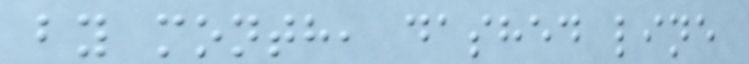by month, dashed line
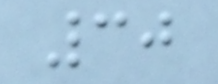30
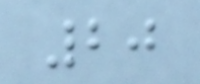20
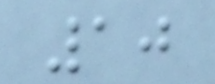10
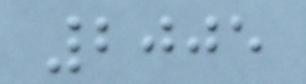2005
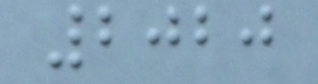2020
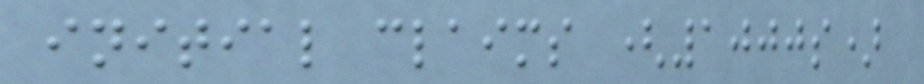initial claims (1000s)
